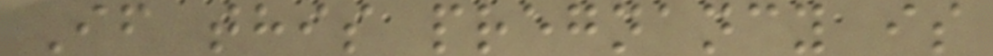If this pregnancy is
